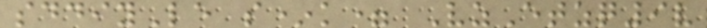sddiyLe s*k= VzEtzq9v
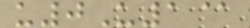u0U1@
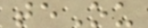teOu
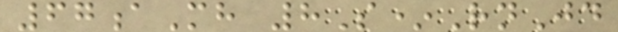67aMh 8S*RnJd
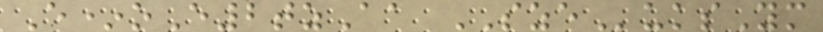E*oE2tzAa SZEuksYm
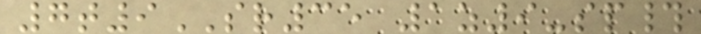7t9SR35 1z9-sp#
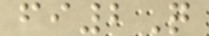fi2Q
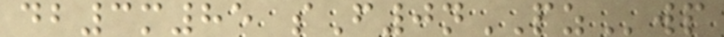db3m85 sF0nPZwp
